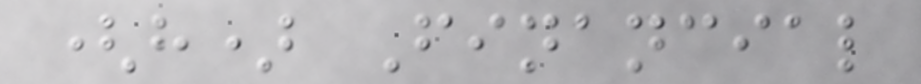(h) Financial
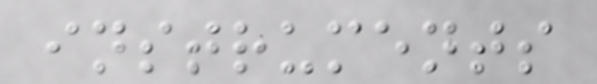instruments
